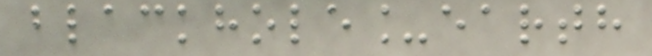blackhole_earth
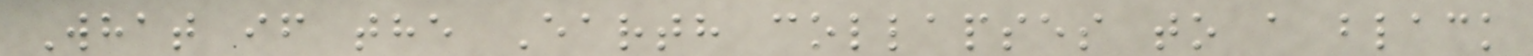What if the Earth collapses to a black
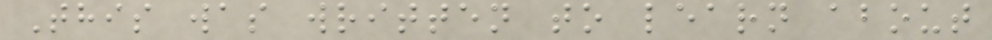This was written to learn about
